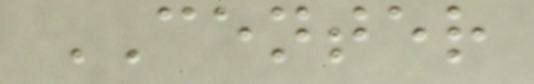CENTER
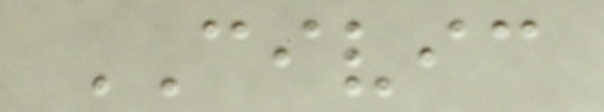CIVIC
